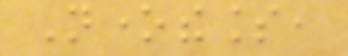Nonetheless,
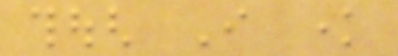though I know
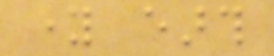young earth
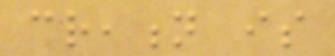creation is
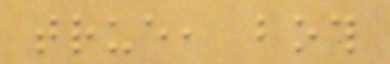true, both
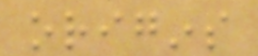origins
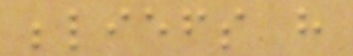beliefs have
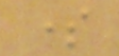some
